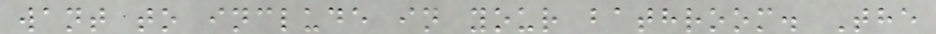want to include in your bathroom. The
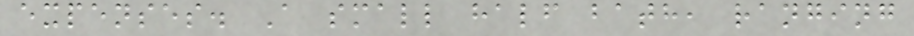expenses. A small half bath, ranging
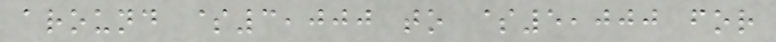around $3,000 to $5,000 for
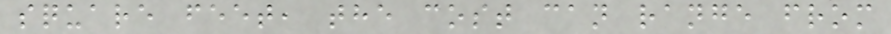square feet, the cost can range from
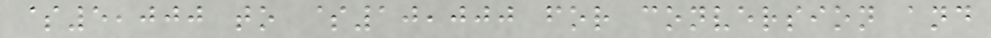$5,000 to $10,000 for conversion and
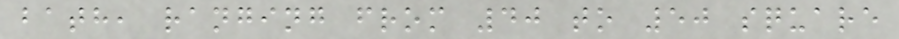bath, ranging from 40 to 50 square
